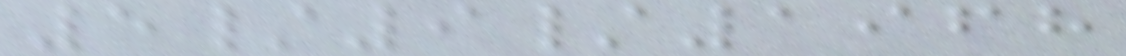5/9/1968
